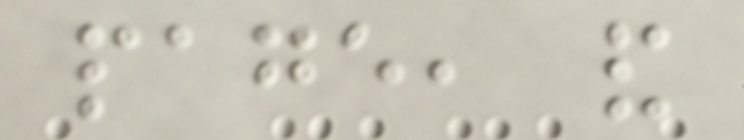page, and
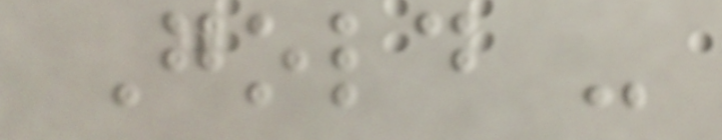Gold -
